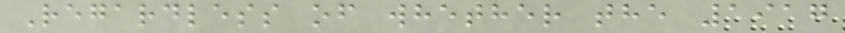Regardless of whether the 1917
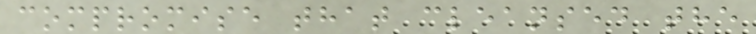compromise that cleansed the
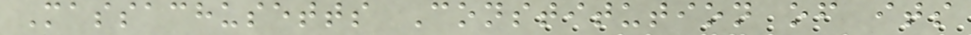Massachusetts Constitution of its
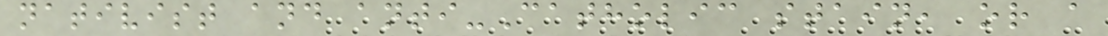nativist and anti-Catholic stain, or a
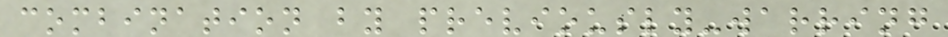combination by previously-warring
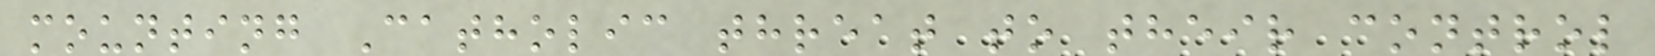mounting Catholic threat to their control
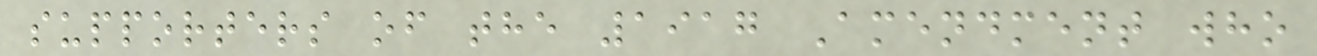supporters of the 1917 Amendment who
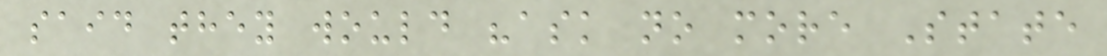said they would "ask no more State
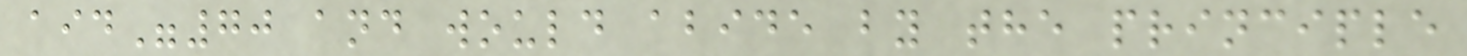aid"70 and would abide by the principle
